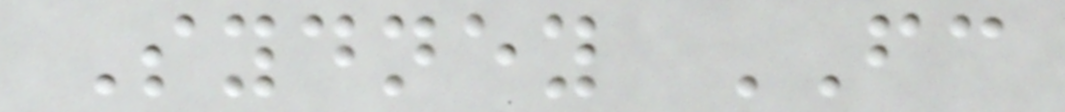Sydney FC
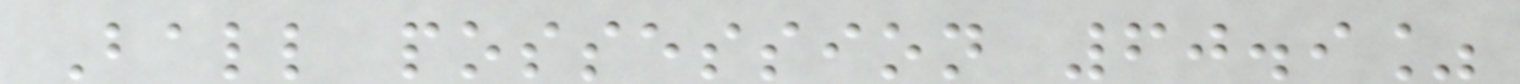Ball possession 60.9%
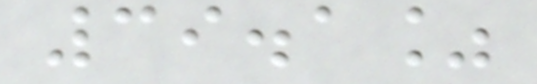39.1%
